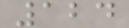124
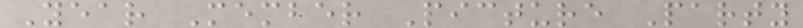Year Member Picture Party
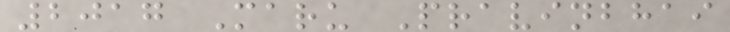2017 Maru Pravinbhai
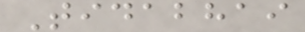Tidabhai
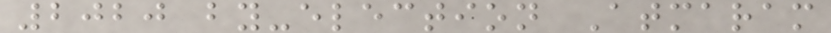2020 by-election Atmaram
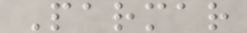Parmar
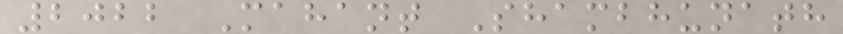2022 Mahant Shambhunath
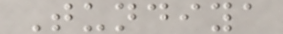Tundiya
